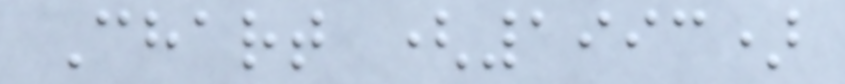Chart (1993)
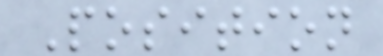Position
